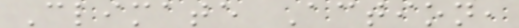Climate Action,
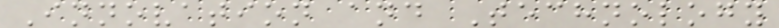Innovation and Technology
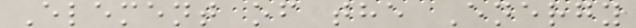Element of the Energy
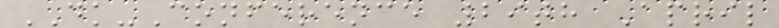DK-Conference 29th April
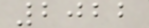2022
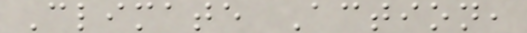Climate Action,
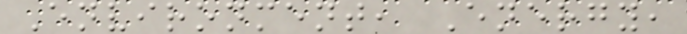Environment, Energy,
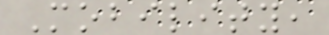Mobility,
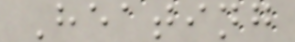Heating
